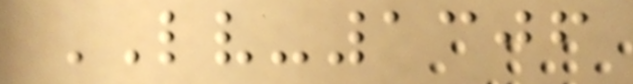LV-1306
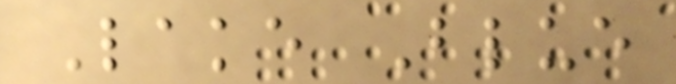Lake Blue
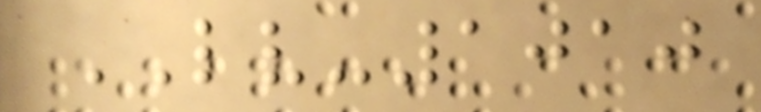LV-1010
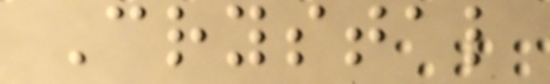Crystal
